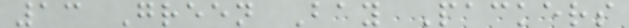13 Green Bay Packers
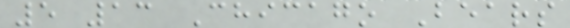5 13 Chicago Bears
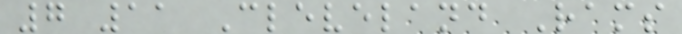7 11 Cleveland Rams
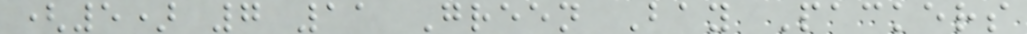(5) 7 11 Green Bay Packers
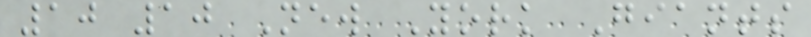10 10 New York Giants
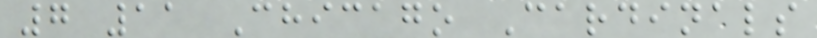7 11 Chicago Cardinals
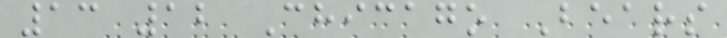13 12 Chicago Bears
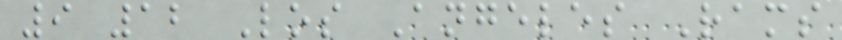9 12 Los Angeles Rams
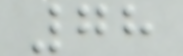78
